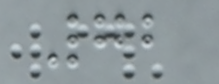72
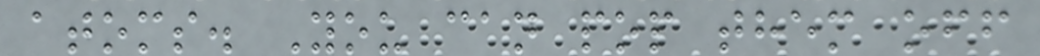atoms. You can pop them off
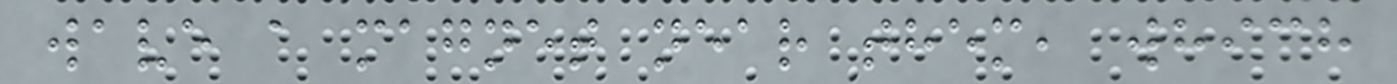wave a magnet near them, which
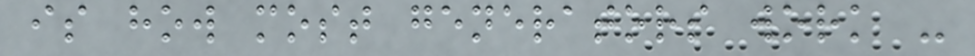is how most generators work -
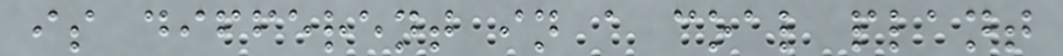is different in a coal plant
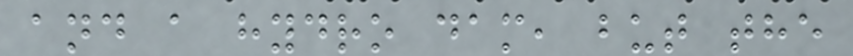and a hydro dam, but the
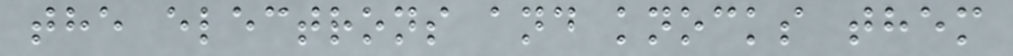the electrons and knocks them
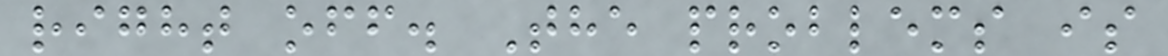right off. The problems is
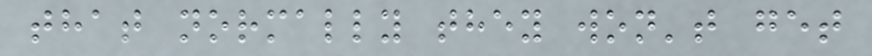that normally they won't get
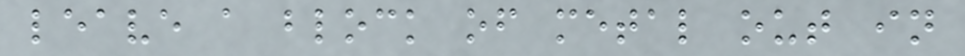leave a block of metal out in
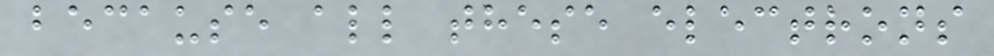because all these electrons
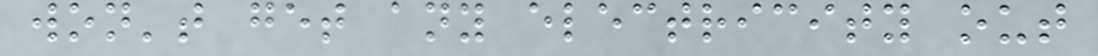won't get any electricity out
